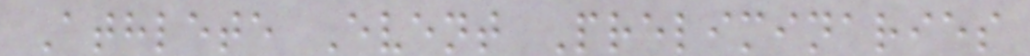Athlete Event Preliminaries
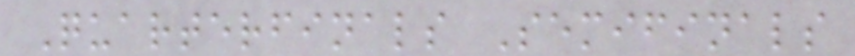Quarterfinals Semifinals
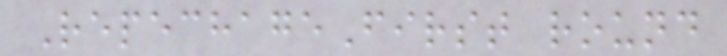RepechageFirst round
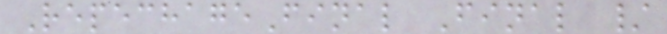RepechageFinal Final /
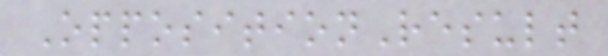OppositionResult
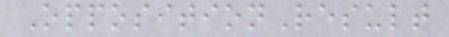OppositionResult
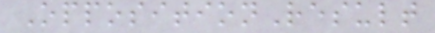OppositionResult
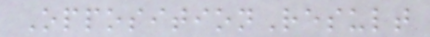OppositionResult
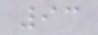93
